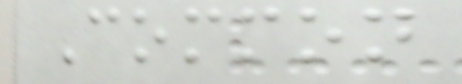Common
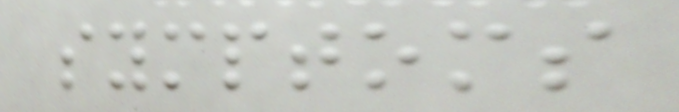symptoms
